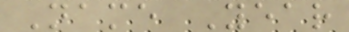Name Year
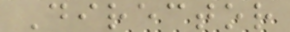Director
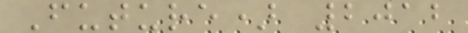Future) 2012
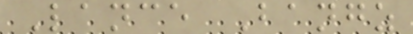Lance Bangz
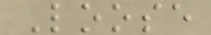Loose
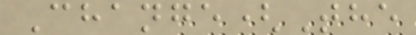Change(The
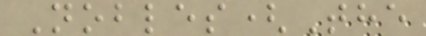Nobles(The
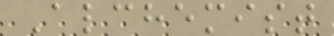Alchemist
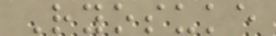Ryosuke
